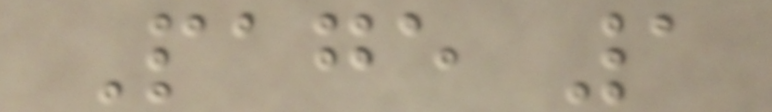Page 1
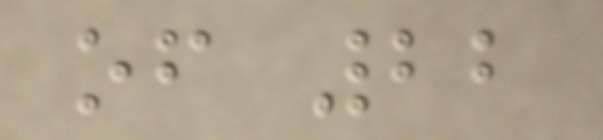of 22
